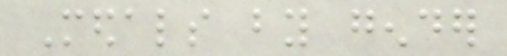Medals by gender
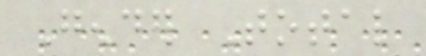Gender Total
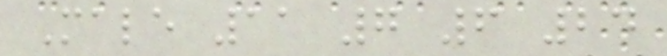Male 11 7 6 24
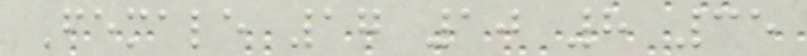Female 17 10 8 35
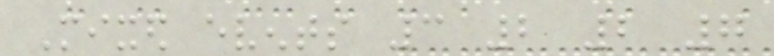Mixed events 3 2 2 7
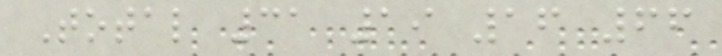Total 31 19 16 66
